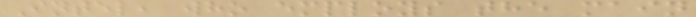Intel, who employs the main
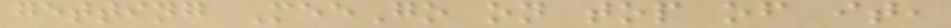getting MeeGo on top of it,
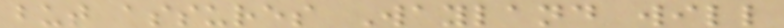but assures Wayland will
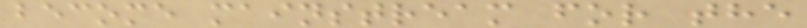become mainstream for the
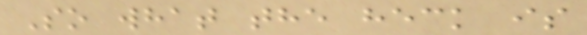So what the heck is
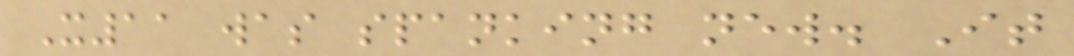X11 was spanking new. It
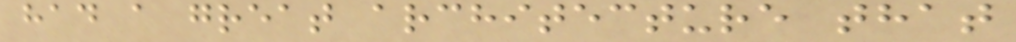had a great architecture that
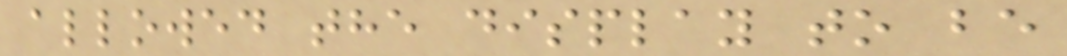allowed the display to be
